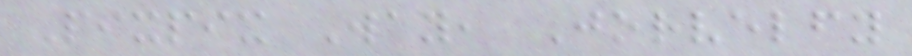Pixpix Way, Jorvelfy
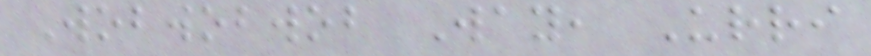Wobwobwob Way, Urri
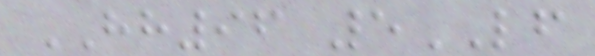HH96 5LF
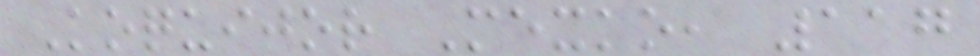Koquijor Mexko, 117
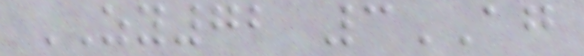ZY72 3AG
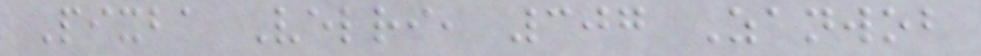Pixba Velri, 307 Zanwob
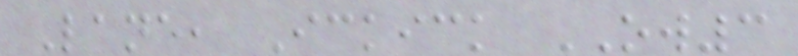Lane, Ickick OW3
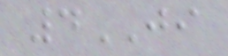4JI
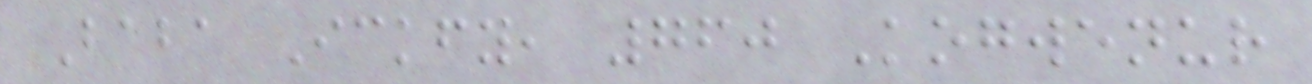Baba Ickfy, 760 Kogwenur
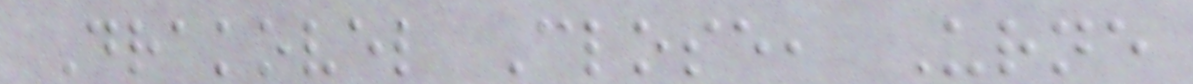Drakovel Close, Urne
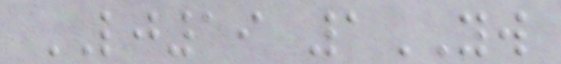LJ19 1YW
